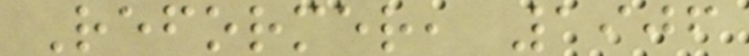Reformer, 1906
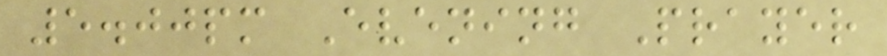5.00pm Evening Prayer
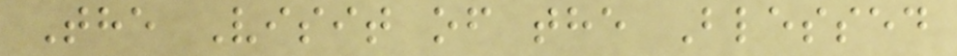The Visit of the Blessed
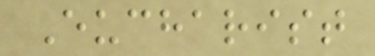Eucharist
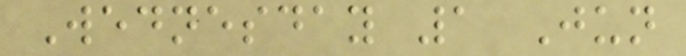Wednesday 1 Jun
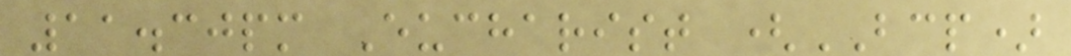11.30pm Eucharist (BCP)
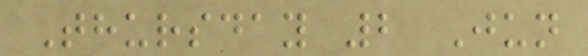Thursday 2 Jun
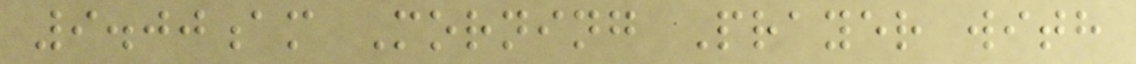9.00am Morning Prayer with
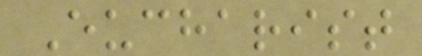Eucharist
